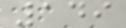149
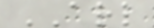ARL
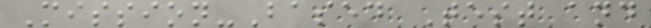Mission-Based Test and
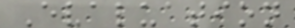Evaluation
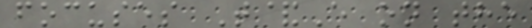focuses T&E on the
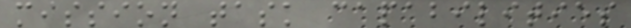mission task capabilities
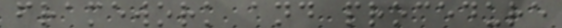framework and procedure
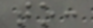to:
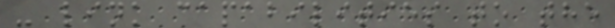- link capabilities to the
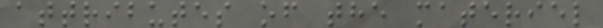attributes of the materiel
